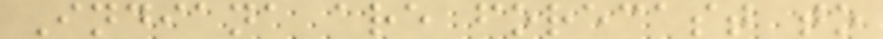Indiana are forecast to
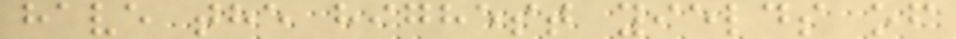have the highest yields of
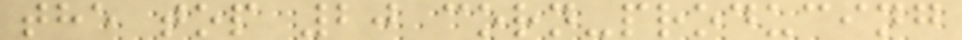the top 20 corn-producing
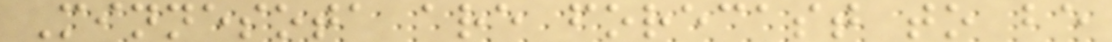Minnesota are forecast to be
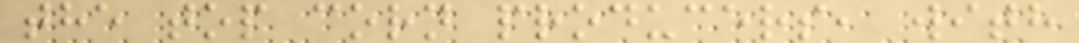the top corn producers, with
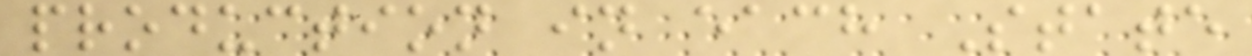production in each State
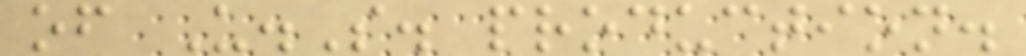of U.S. production.
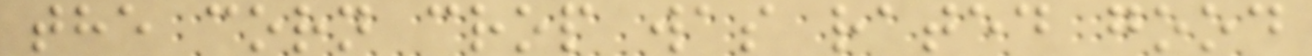the corn crop was rated good
